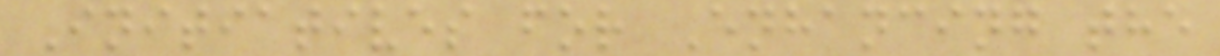Initiatives for Enhancing the
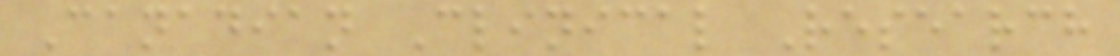Canadian Clinical Research
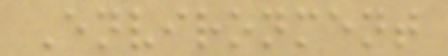Environment
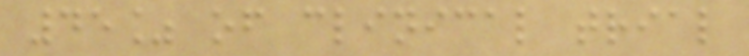45% of clinical trial
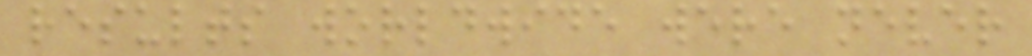results worldwide were never
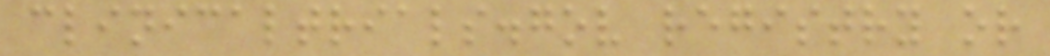clinicaltrials.gov registry or
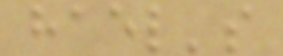hael's
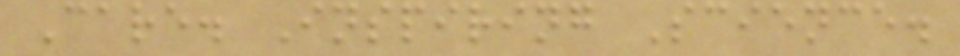Care. Inspiring Science.
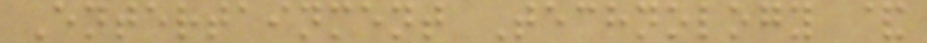Entertainment Technology &
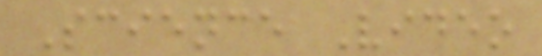Science Video
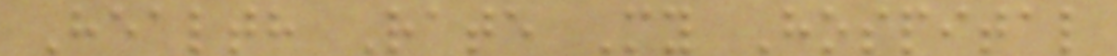Health Rate My Hospital
